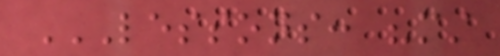LESSONS: "MUST
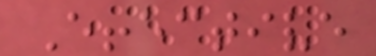Effective
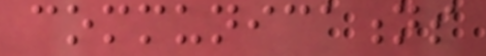communications
